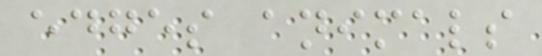edges animals
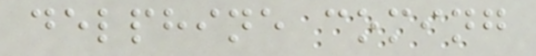delphine coming
